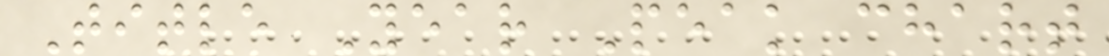Title Year Peak chart
